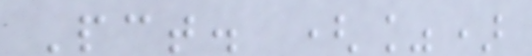Pct. (%)
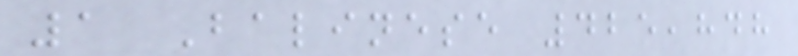1 Balinese 425,848
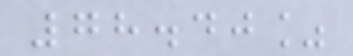78.40%
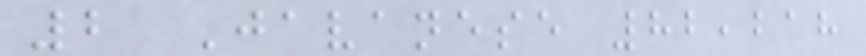2 Javanese 82,218
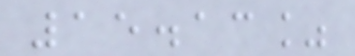15.13%
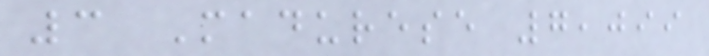3 Madurese 7,099
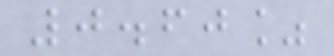0.60%
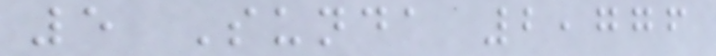5 Sunda 2,776
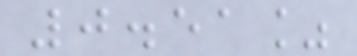0.51%
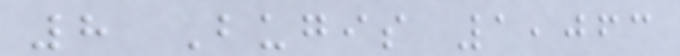8 Bugis 1,063
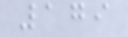179
